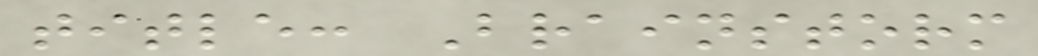title: Brainstorm
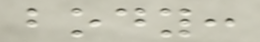body:
